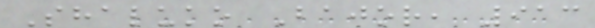Shaluko Bajor, 913
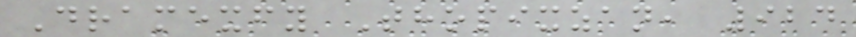Dramexfy Thopixzan, 924
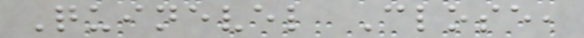Quinevel Close,
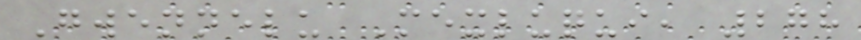Gwennelu Mexluqui, 278
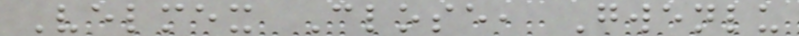Velmex Close, Gwenlu
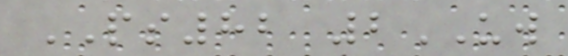PS82 2UW
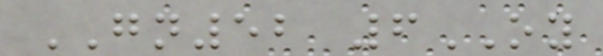GN52 6OY
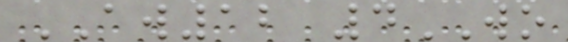AW12 4WO
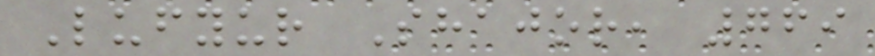Lufyur Shajor, 769
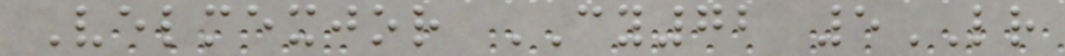Velmexjor CY72 5LR
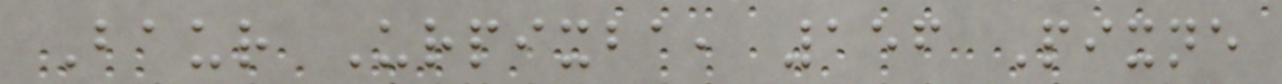Baur Urpixba, 156 Pixne
